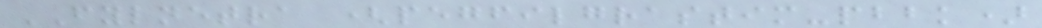FYLNETRA (pegfilgrastim-pbbk)
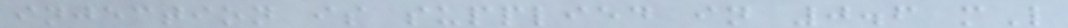injection is supplied in 0.6 mL
